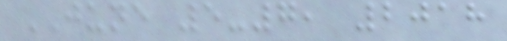JUNE 5-7, 2018
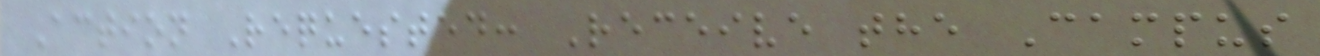Action Requested: Receive the Campus
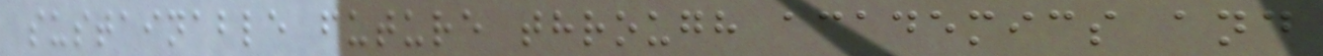sustainable future through academics and
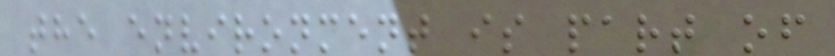the environment is part of
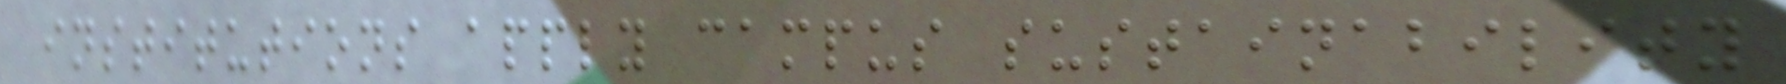institutions apply campus sustainability
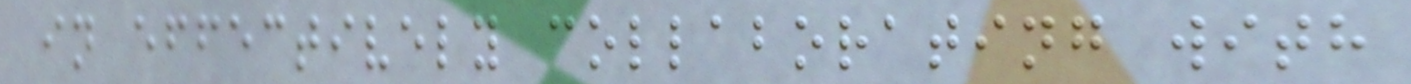in effectively collaborating with
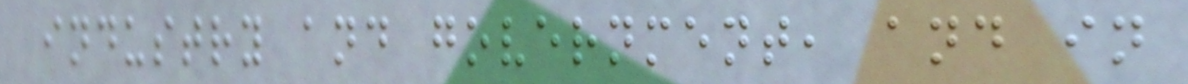industry and government, and in
